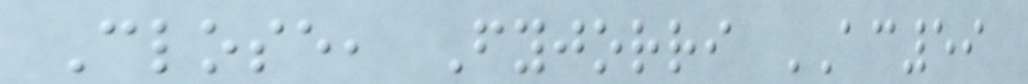Close, Fyjorri AC59
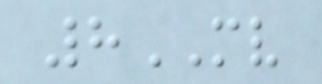8MV
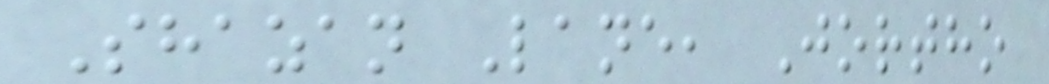Shazan Lane, Jortho
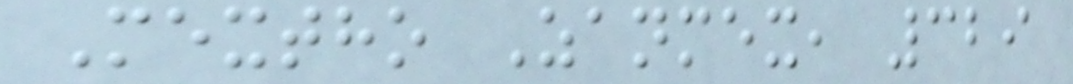Mextho Zanmex, 329
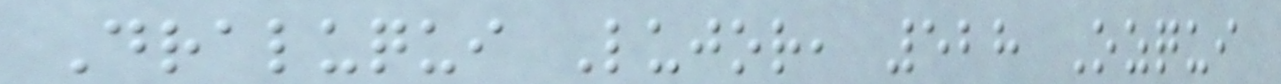Draluqui Lujor, 528 Ozqui
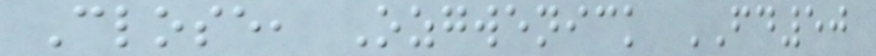Close, Ozgwenick FD50
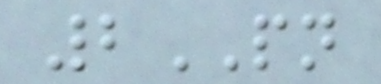2PN
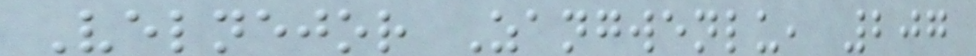Velnejor Zangwenlu, 207
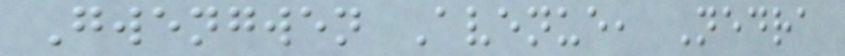Gwengwen Avenue, Nedra
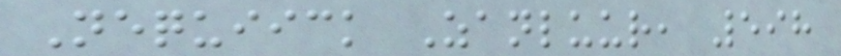Nequiick Zanluur, 598
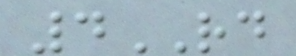4RD
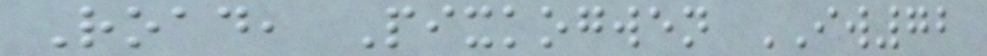Road, Pixkogwen IW72
